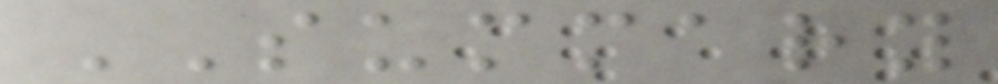SUMMARY
